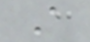A
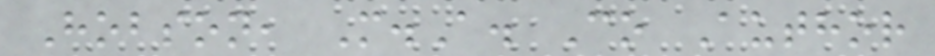Hobson, M.A. Co Author
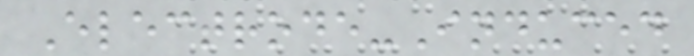Electrode-Induced
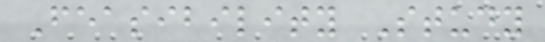Feasibility Study
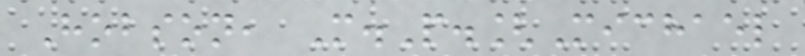Hobson, M.P.[Michael
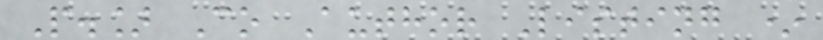P.] Co Author Listing *
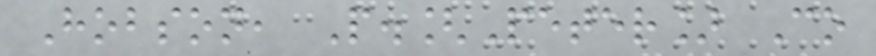Hobson, P.[Peter] Co
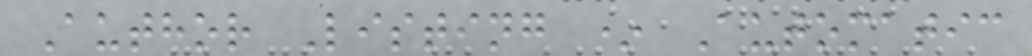Author Listing * Automatic
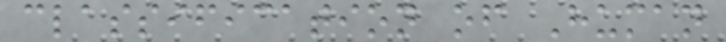classification of Human
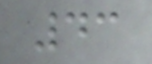43
